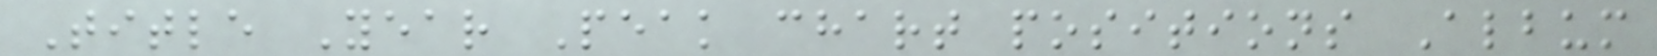Title Year Peak chart positions Album
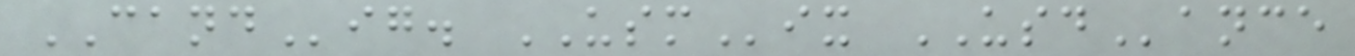CANDig. USMix USDance
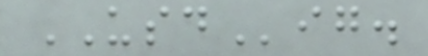USDig.
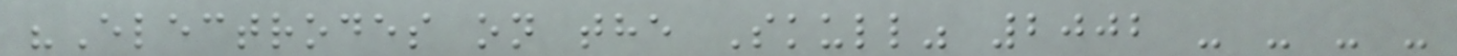"Electrodes on the Skull" 2002 - - - -
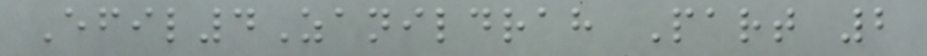Efil4Zanildrah Part 2
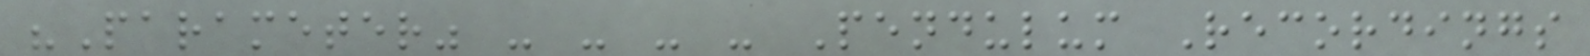"Parameter" - - - - Pendulum Recordings
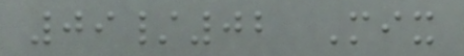09/02 Mix
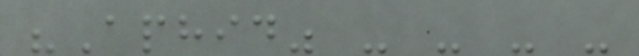"Aphid" - - - -
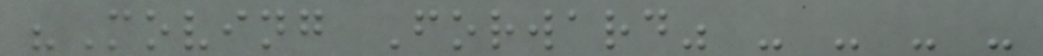"Moving Forward" - - - -
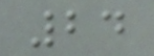24
